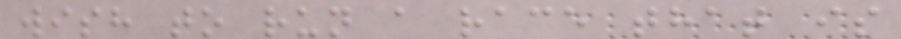wish to run a race that is
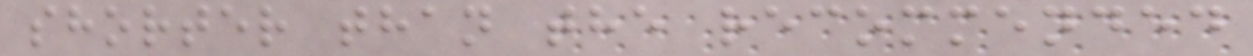shorter than the recommended
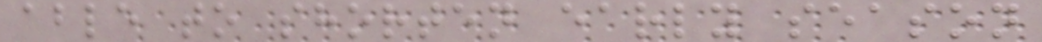able to shorten early season
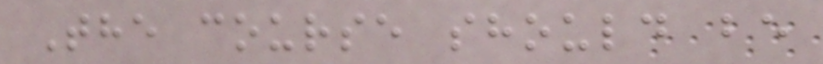The course should be
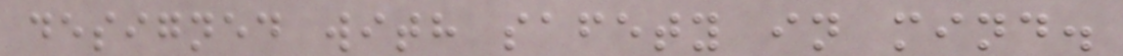designed with safety in mind.
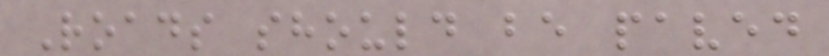Roads should be paved
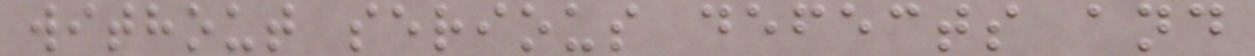without serious defects and
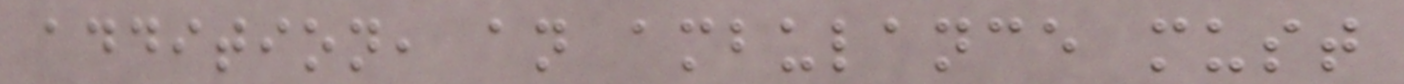addition, an ambulance must
